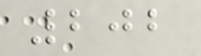202
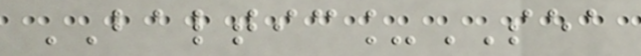BALTIC_SEA
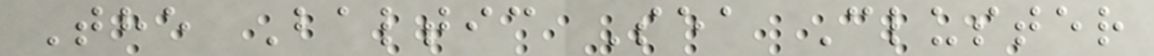The Baltic Sea Cluster
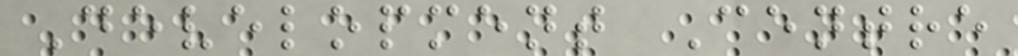Development Centre
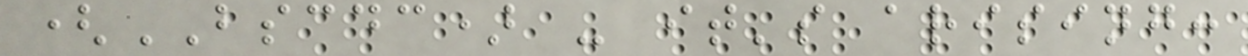(BSCDC) - it's arising:
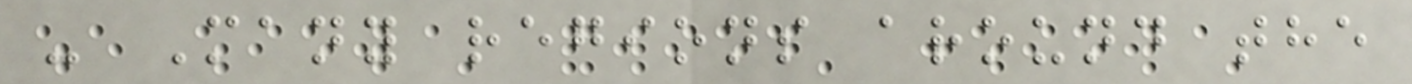- Many regions around the
